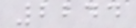2244
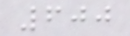600
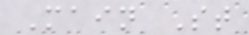Main St
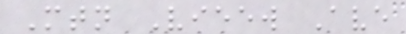Mtn Vieew Ave
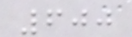600
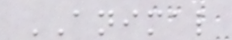ANIMAL
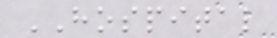HOSPITAL
